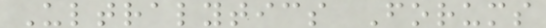Ultralytics Forums
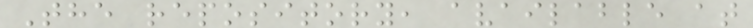The repository, available at
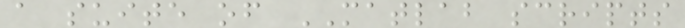a suite of MATLAB scripts
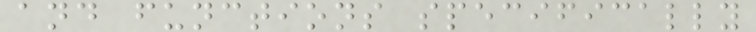and functions specifically
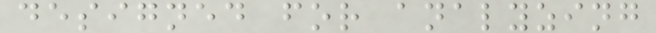designed for analyzing
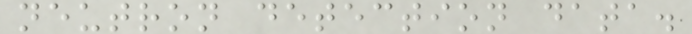neutron detection data.
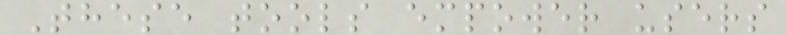These tools empower users
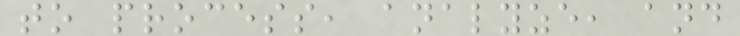to process, analyze, and
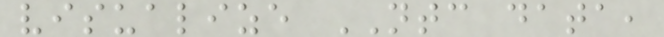visualize NTC data,
